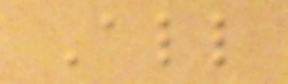All
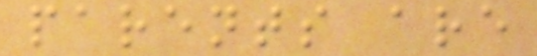parents are
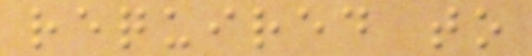required to
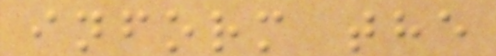inform the
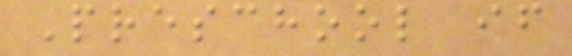Preschool if
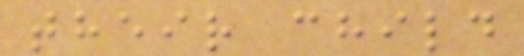their child
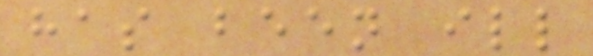has been ill
